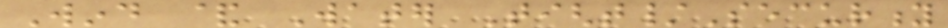Wind & Water Tight/Security
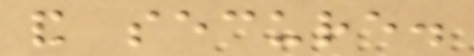and secure.
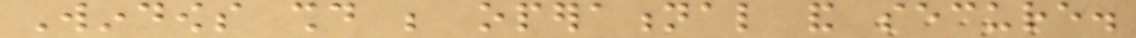Windows should be operational and secure.
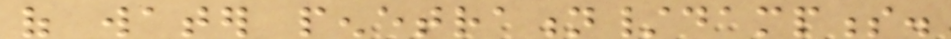of water penetration/dampness.
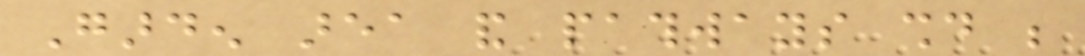Garden area and pathways should be
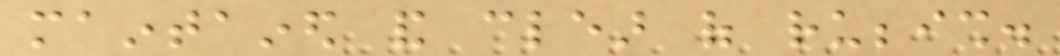maintained and clear of rubbish.
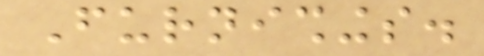Furnishings.
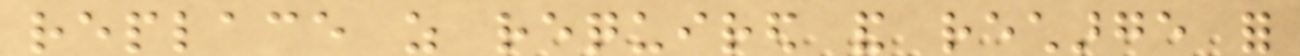replace as required and recharge for
